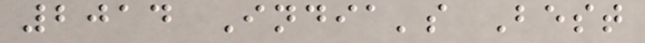2014 India's Best
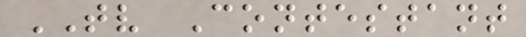TV Contestant
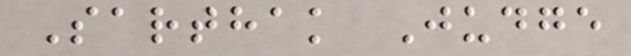Sarthak Judge
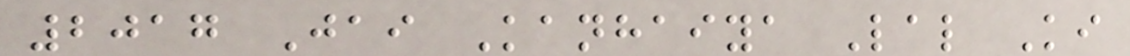2017 Jai Kanhaiya Lal Ki
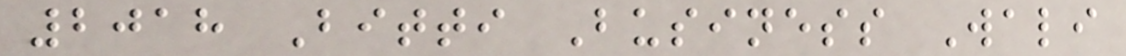2018 Bitti Business Wali
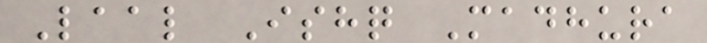Laal Ishq Madhura
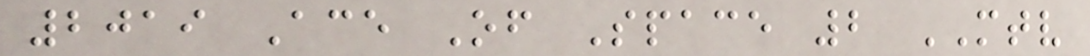2019 Ace Of Space 2 MTV
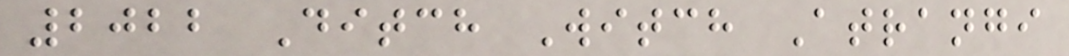2022 Ditch Witch Atrangi
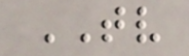TV
